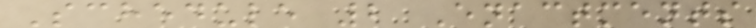Schedule 2 Enactments
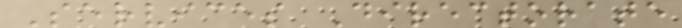Services Directorate
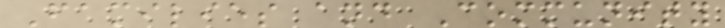Families and Community
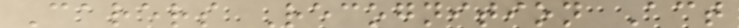Carers Recognition Act
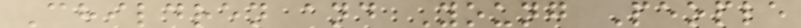Children and Young People
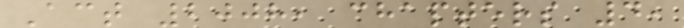Act 2008, chapters 4,
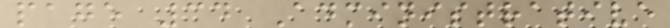page 34 Administrative
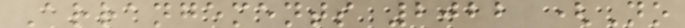Arrangements 2022 (No
